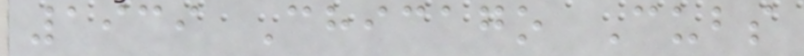1939 Chicago Cubs
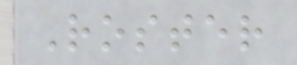Roster
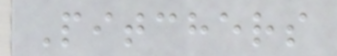Pitchers
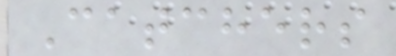Catchers
